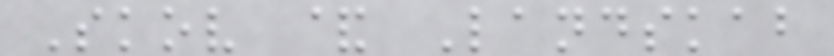Skov & Landskab
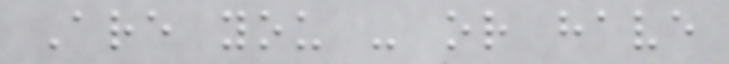Are you - or have
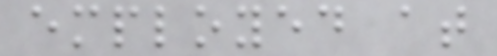employed at
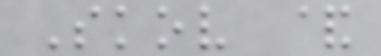Skov &
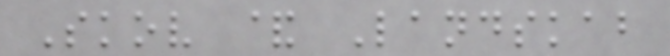Skov & Landskab
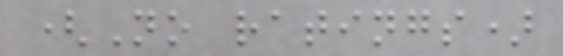(No ratings)
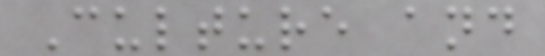Culture and
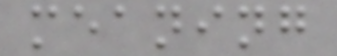meaning
